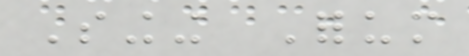Singing Forum
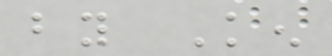by Ken
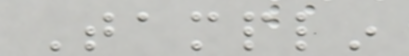Tamplin
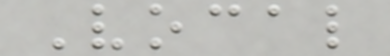Vocal
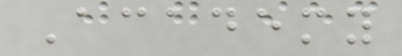Academy
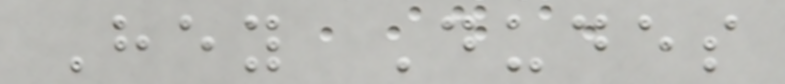Hey Dudes
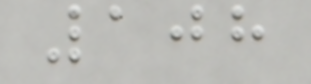108
